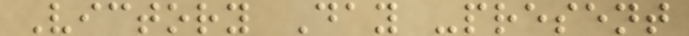Victory Day -present
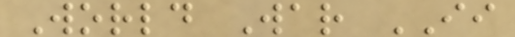World War II
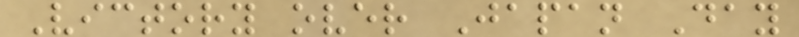Victory over Japan Day
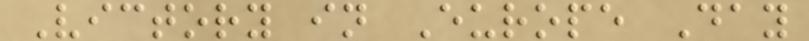Victory in Europe Day
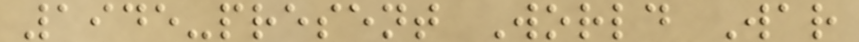1945-present World War
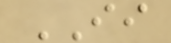II
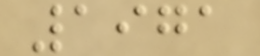1971
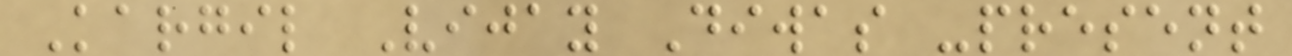Kargil Vijay Diwas -present
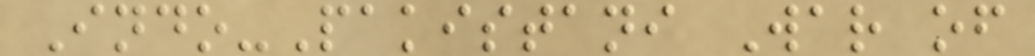Indo-Pakistani War of
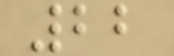22
